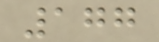177
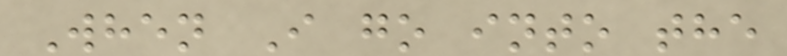When I go into the
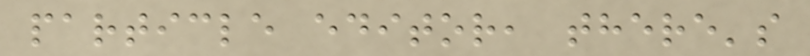particle editor, there's
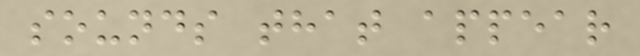sounds that appear
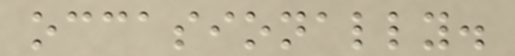occasionally.
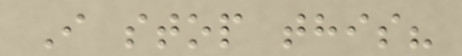I stop this?
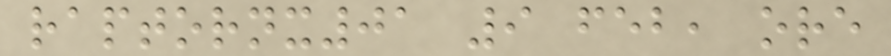raptornx01 9 feb, ore
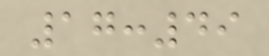17:49
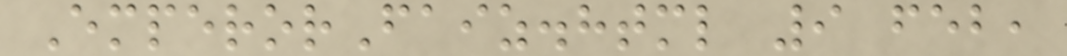EmperorFaiz.html 9 feb,
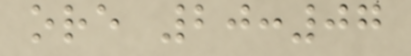ore 20:07
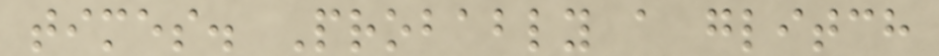times. Probably a glitch
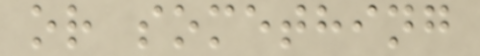or something
